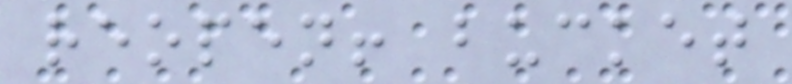reopen! bucket
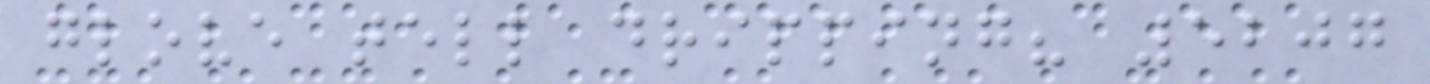glove tell dripping? 5207
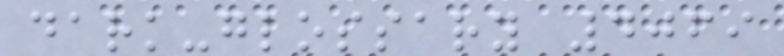dark-glossary 4069
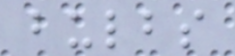bulbs
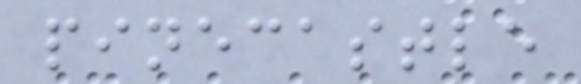pinecastle
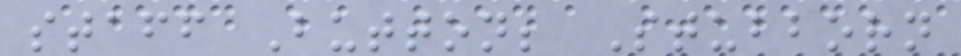staff Button; Stubborn
